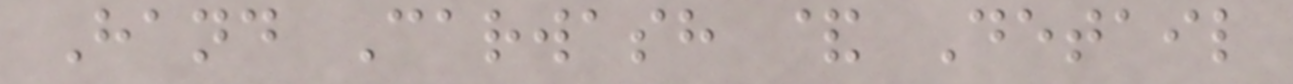Hand Carwash & Detail
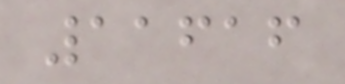11616
